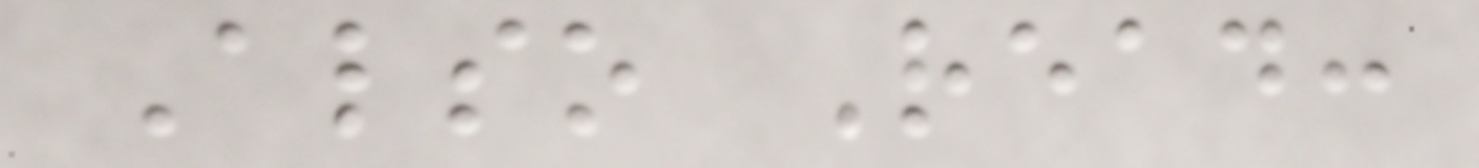Also Read:
